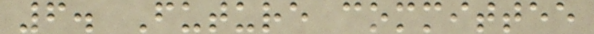6. Future committee
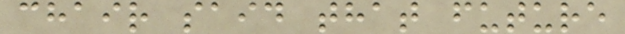chair said that future
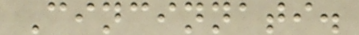Cincinnati.
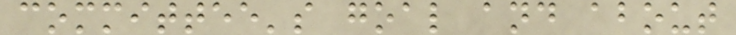committee's goal and about
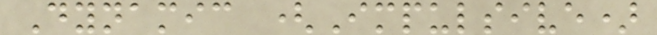Dynamic (Impulsive)
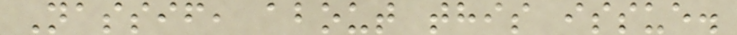Nassif, about this issue.
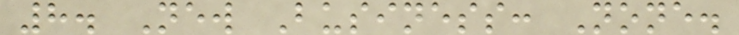8. New Business: None.
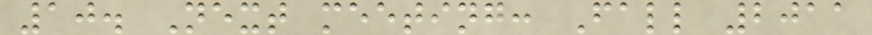10. Next meeting: Fall 2011
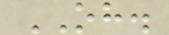OH.
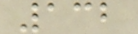132
